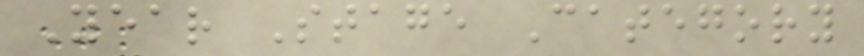Year Stage Category
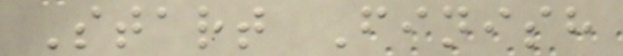Start Finish
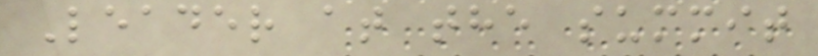Leader at the summit
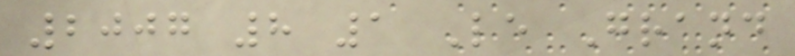2007 8 1 Le Grand
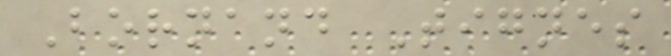Bornand Tignes
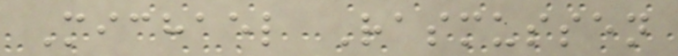Michael Rasmussen
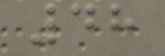48
